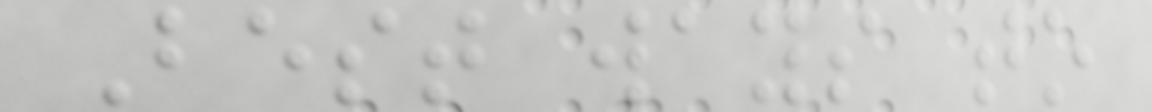Best ways to
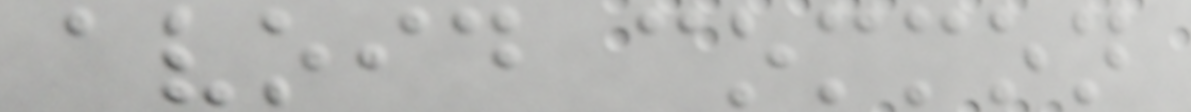avoid common
